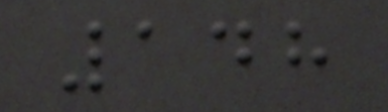148
